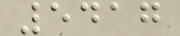5417
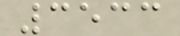3533
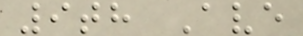9th Ave
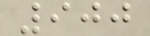900
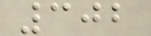302
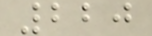220
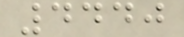4440
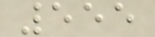555
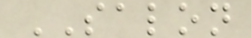SALON
